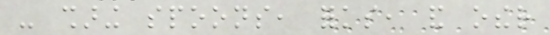- sharing spoons, forks, and other
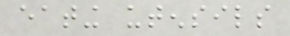eating utensils
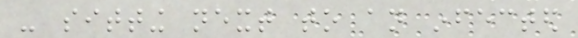- sitting next to an infected
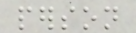person
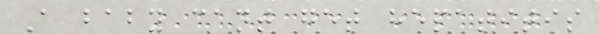A baby cant get hepatitis
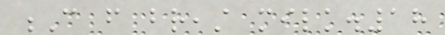C from breast milk.18
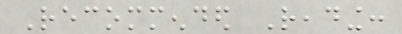Recommended Reading:
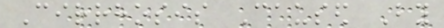Cirrhosis Caused By
